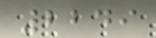2249
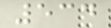534
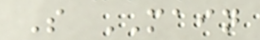S MAIN
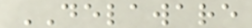DELAWARE
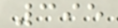395
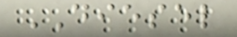DIESEL
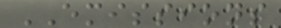EMISSIONS
